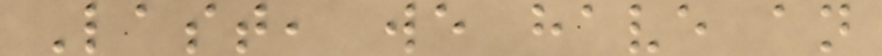Last, we have an
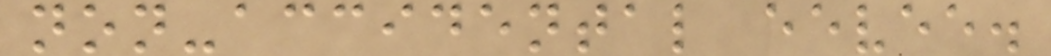non-accidental eevee.
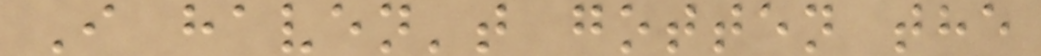I haven't gotten the
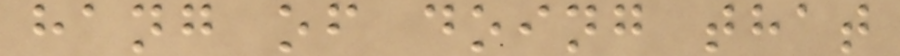hang of doing that
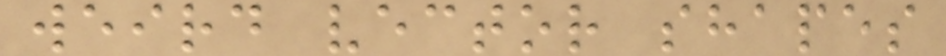weird vector shapes
